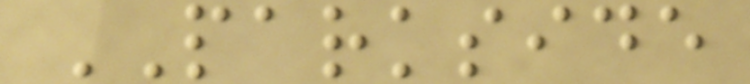PARKSIDE
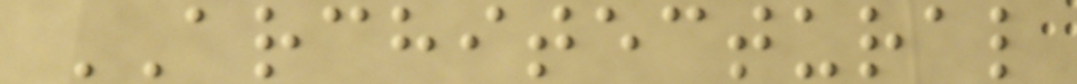ARCHITECTURAL
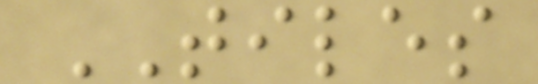TILES
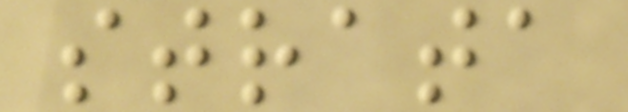strata
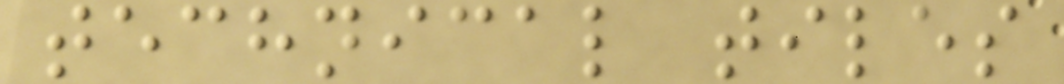technical tiles
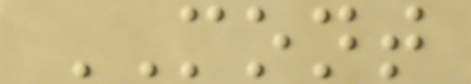MONT
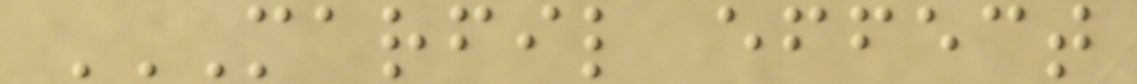MARFIL EFFECT
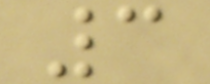3
